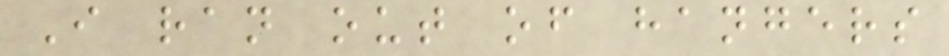I ran out of hangers
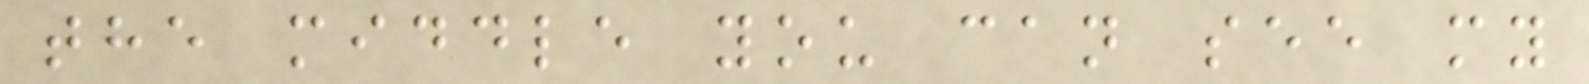the middle you can see my
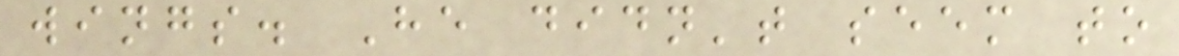wings. He didn't seem to
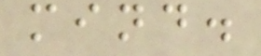mind.
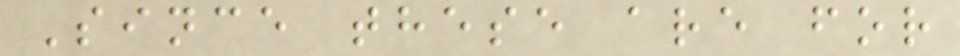Since these are for
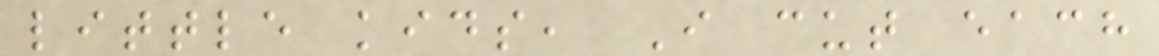little kids, I cut each
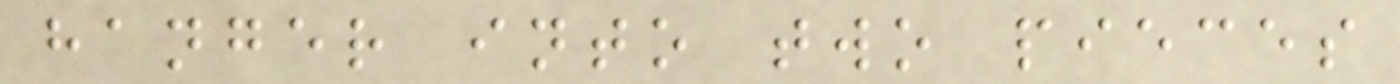hanger into two pieces
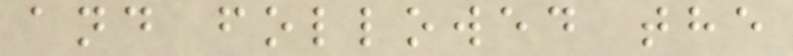and followed the
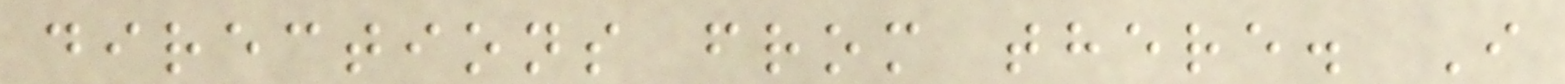directions from there. I
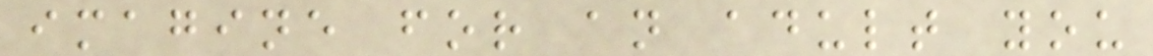imagine for an adult you
